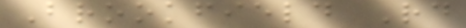Brookfield Rd
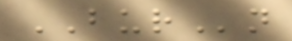BURn
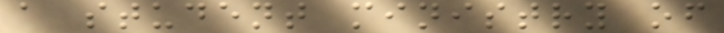a student ministry of
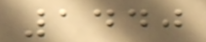1440
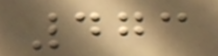473
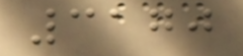3170
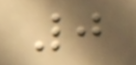0
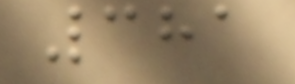381
